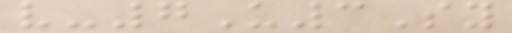v-7U3Sy
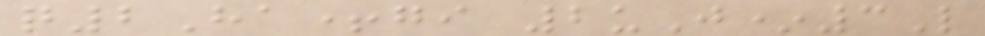q2Ha+gi 2uJ*3L
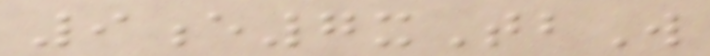9e7xTbW
